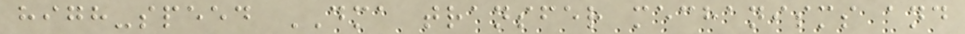high-speed DMA transfer mechanisms and
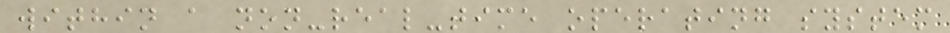within a non-real-time operating system
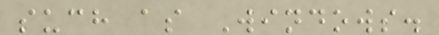such as Windows.
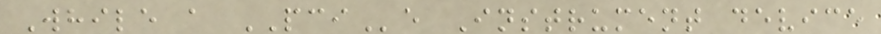While a PCIe Instrument device
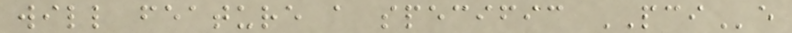will feature a specific PCIe
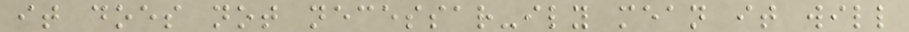it does not necessar-ily mean it will
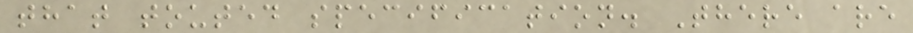that touted specification. There are
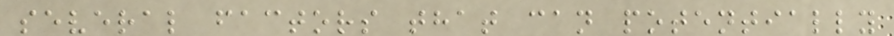several factors that can potentially
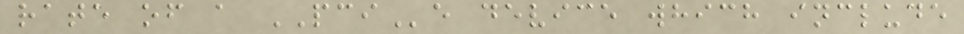rate of a PCIe device which include
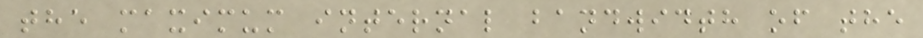the maximum internal bandwidth of the
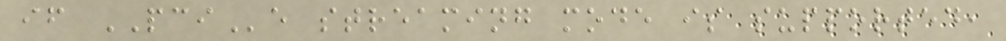if PCIe streaming mode is supported,
